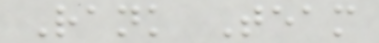Rank Team
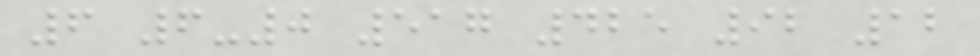6 6-0 517 425 92 12
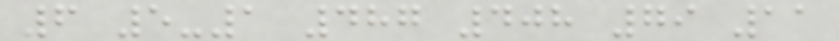6 5-1 487 408 79 11
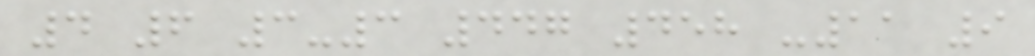4 6 3-3 447 458 -11 9
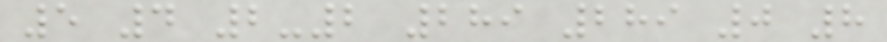5 4 2-2 289 289 0 8
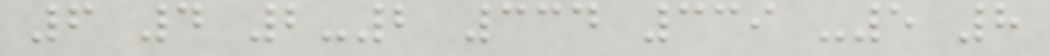6 4 2-2 334 339 -5 8
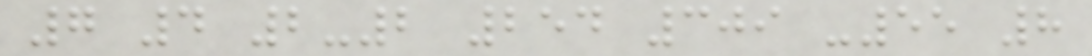7 4 2-2 254 309 -55 8
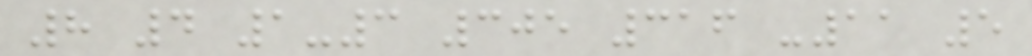8 4 1-3 305 316 -11 5
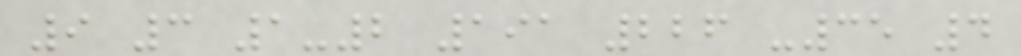9 3 1-2 191 226 -35 4
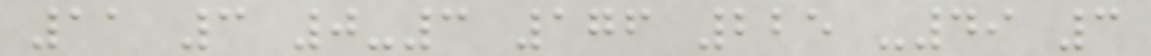11 3 0-3 176 225 -49 3
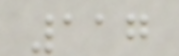117
